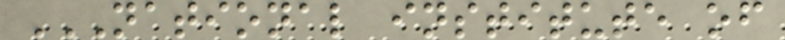NATIONAL INSTITUTE OF
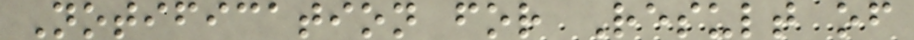Notification for Result of
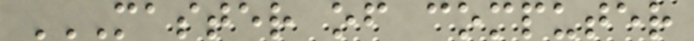MASTER OF COMPUTER
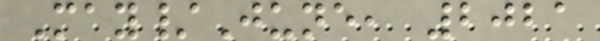May/June, 2021
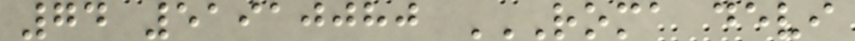74 51910080 ROMA DEVI
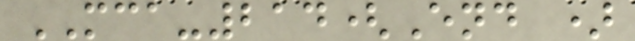MCA-214(End )
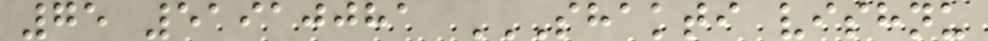75 51910081 SHAKTI VISHNU
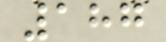187
